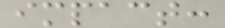impact:
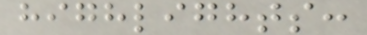highlights:
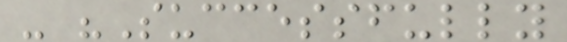- "Successfully
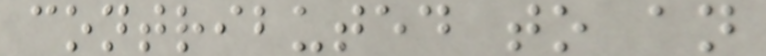contributed to an
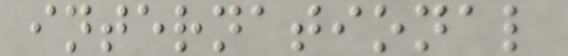international
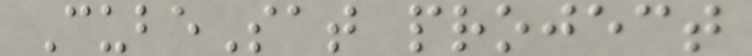CubeSat project
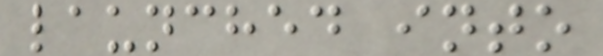launched into
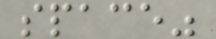space"
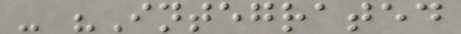- "Integrated
